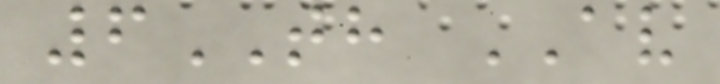6TH AV
